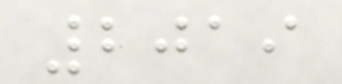2019
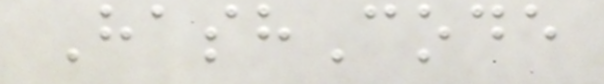HashCode
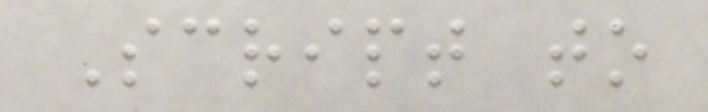Script to
